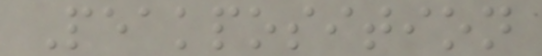Peakposition
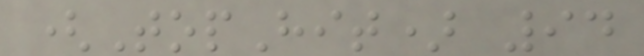(TopHit) 94
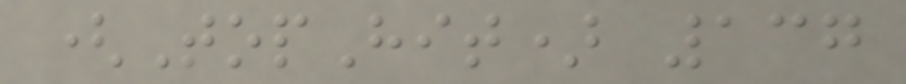(TopHit) 137
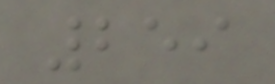259
